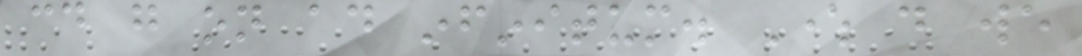could go on ad infinitum. Where do we
